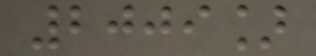2009]
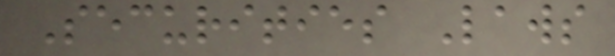Securities Laws
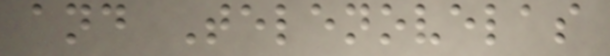and Telenovelas
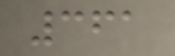361
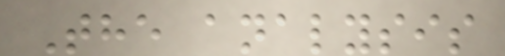The analysis
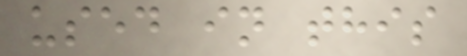used in this
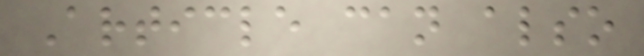Article can also
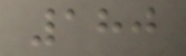180
